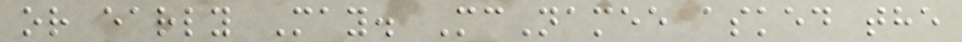or early May. McNamee asked the
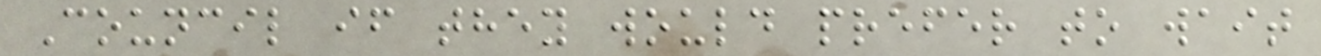Council if they would prefer to wait
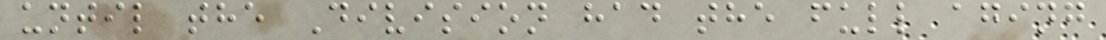until the Division had the full aging
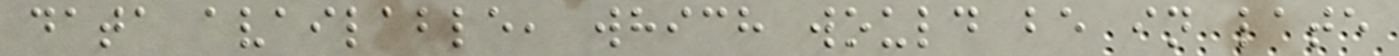data available, which would be in late
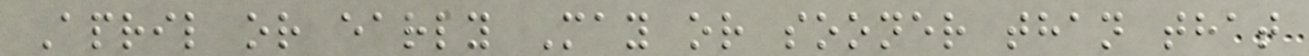April or early May or sooner than that
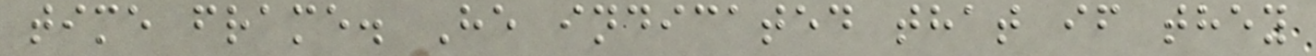time frame. He indicated that if they
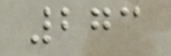273
